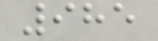985
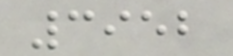3952
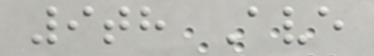9th Ave
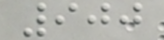900
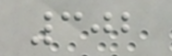302
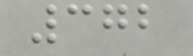372
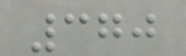370
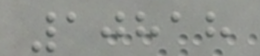10818
